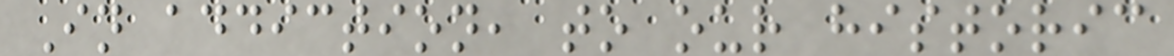In addiction, to our historic
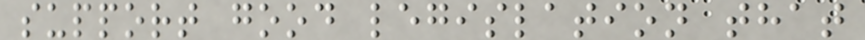support good legislation that
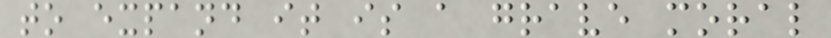to expand it is a grave moral
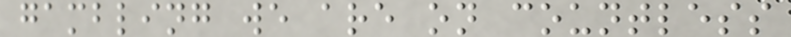gambling we are on countless
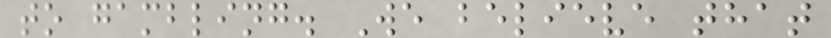to gambling. We believe that
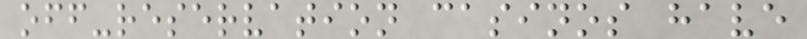off-reservation casinos have
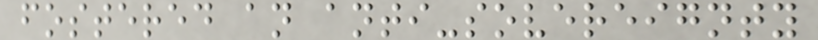fostered an anti-sovereignty
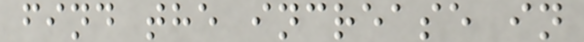find the increase in
